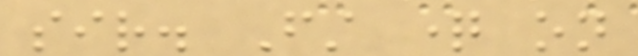sir. First question on
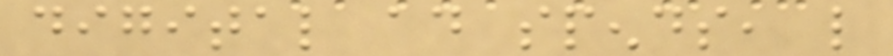digital ad spends, like
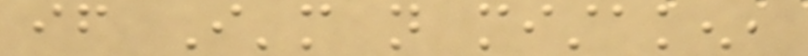if I'm not mistaken,
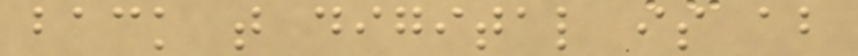back that digital is about
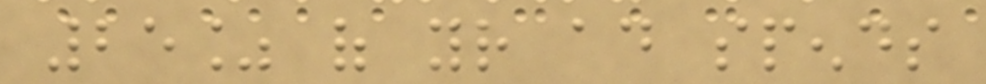25% of your ad spends
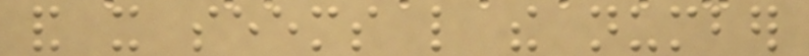and it seems like the number
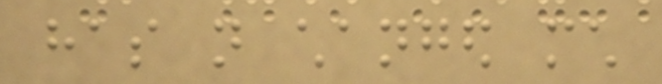has not changed much
